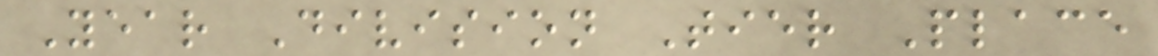Year Division Tier Place
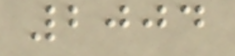2004
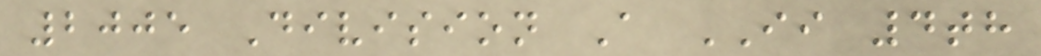2005 Division A II 4th
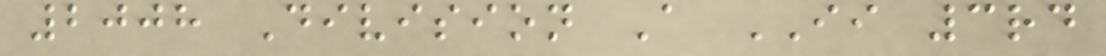2008 Division A II 3rd
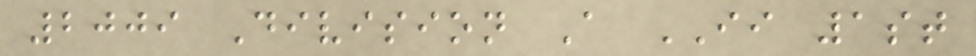2009 Division A II 1st
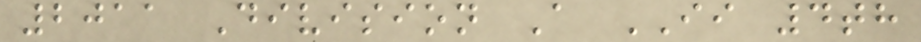2011 Division A II 4th
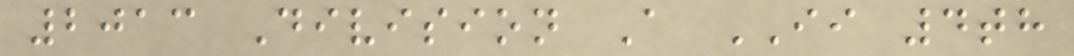2013 Division A II 4th
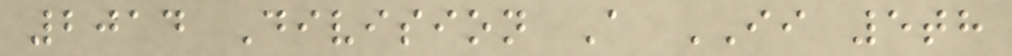2014 Division A II 5th
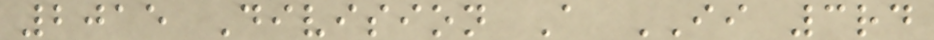2015 Division A II 3rd
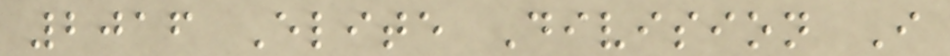2016 Elite Division I
